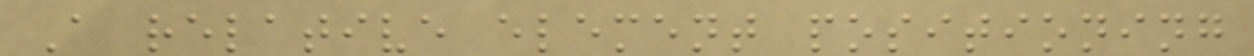A relative element positioning
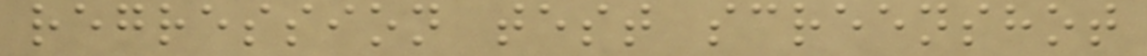regression test screenshot
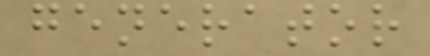generator
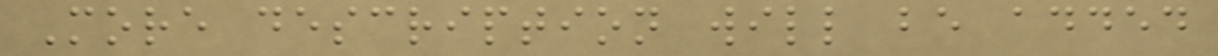More description will be added
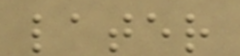later
